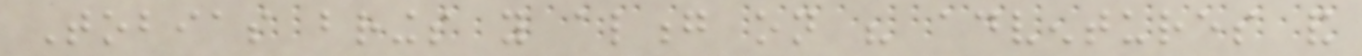Tobias brings you along on his adventures and
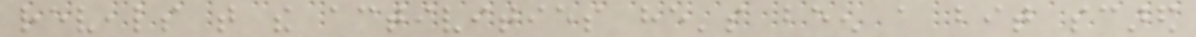reveals that the activities he's been a bit scared
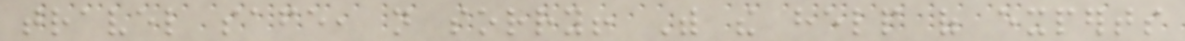travel safe, not sorry! With the help of experts
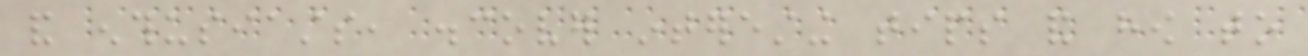and enthusiasts, discover interesting tips and how to
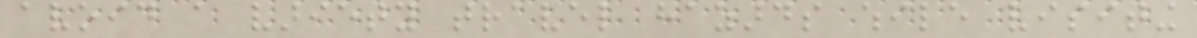avoid a variety travel hazards while visiting
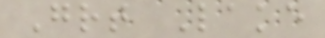Great Lake
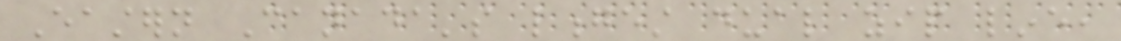Eastern Canada's longest dual zip line,
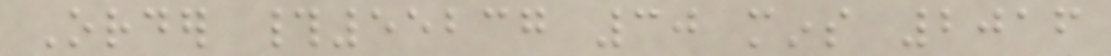Order #55237 30 mins 2016
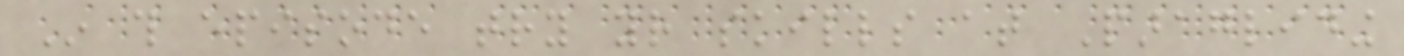In this episode try your skills at Paragliding
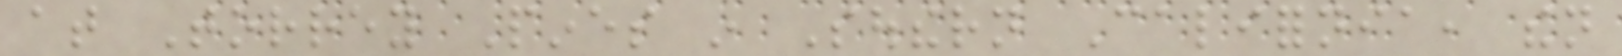at Torrey Pines in Southern California, then
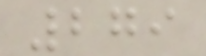279
